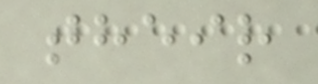their
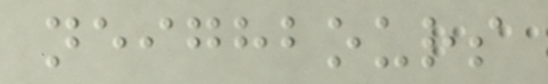neighbours
